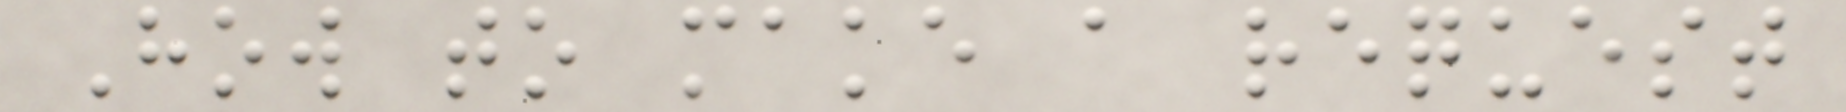How to make a request
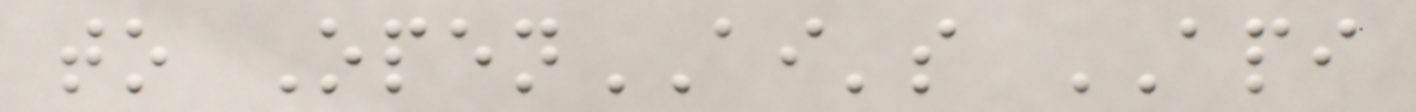to OpenAI's API
